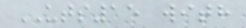UTS15 with
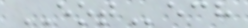EOTech
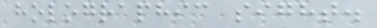holographic sight.
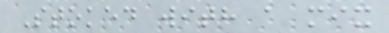Stoked with a mix
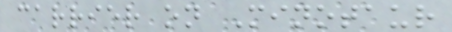carrier on Minotaur
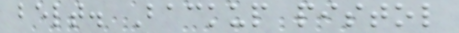belt. Backup pistol
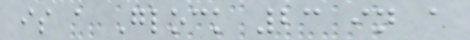is a Glock 23 in a
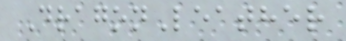DragonLeather
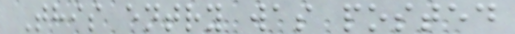This entry was posted
